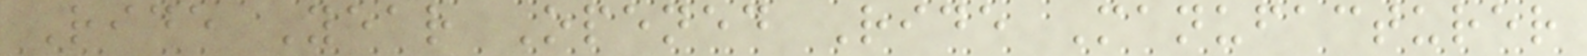Ride Year Opened Ride Manufacturer
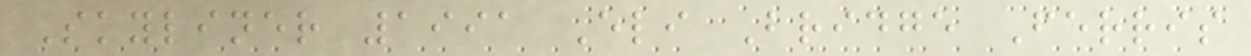Skyliner 1991 Eli Bridge Ferris
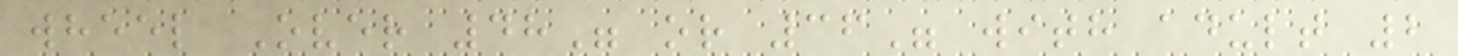wheel Over 48" or 36" with adult 2
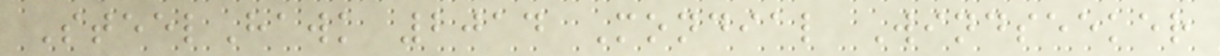SteelHawk 2014 Mondial Windseeker
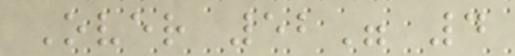Over 52" 4
